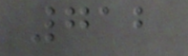712
